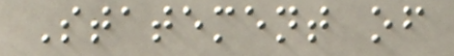Statement of
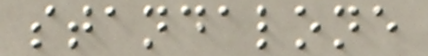standalone
